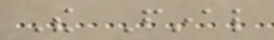The Final
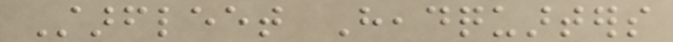Starfleet Headquarters
